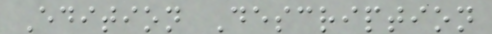Edition Description
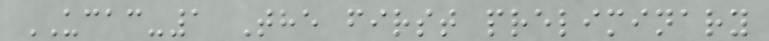UCAC-1 The first preliminary
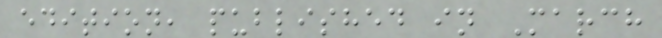edition, published in March
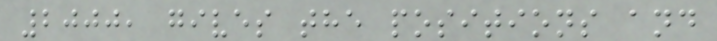2000, gives the positions and
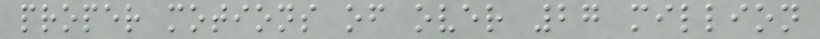proper motions of over 27 million
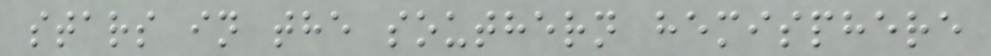stars in the southern hemisphere
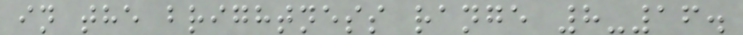in the brightness range 8-16.
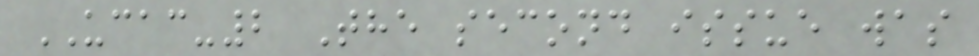UCAC-2 The second issue was
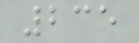235
